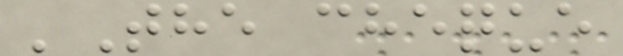'The cheque
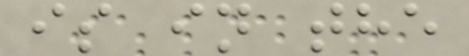is in the
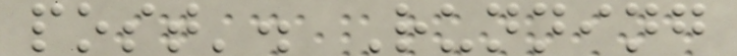post'. Running
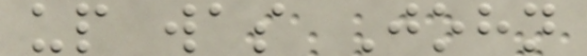up was John
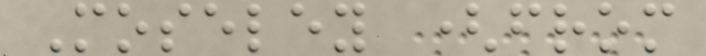Moseley (from
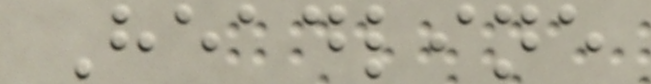Headline
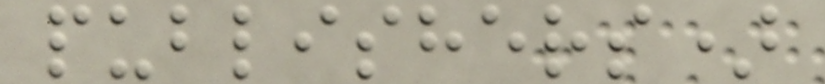publishers)
